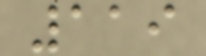119
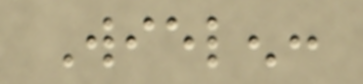Wielen:
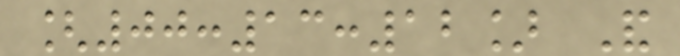[00:13:12] And
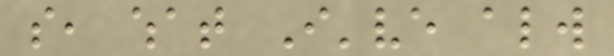so, what I've always
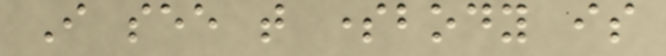I see that somebody is
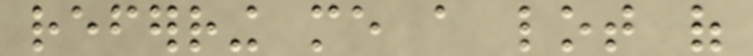referring me a lot of
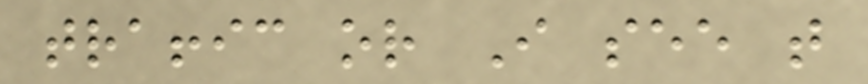traffic or I see that
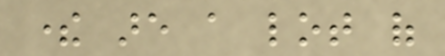there are a lot of
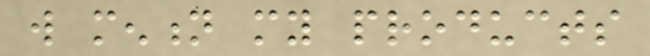will mention my products
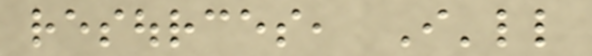resources, I'll
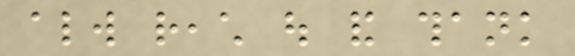always reach out and thank
